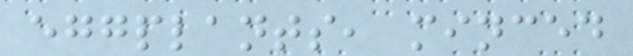eggplants, minced
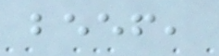beef,
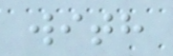with
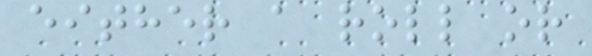either a roll or
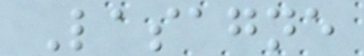Lasagne
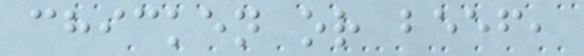chicken or beef,
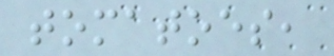tomatoes,
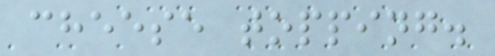cheese topping.
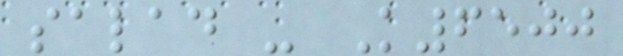salad - K6500
